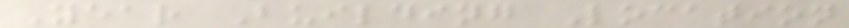Year Building Location
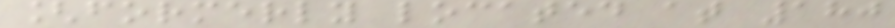[formerly located at 180
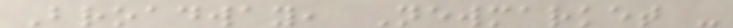Broadway, Newmarket -
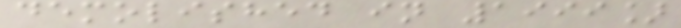demolished in 1999]
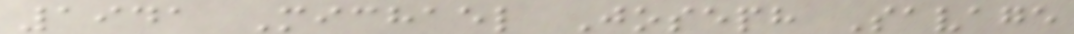1941 Michael Joseph Savage
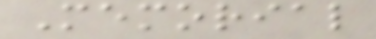Memorial
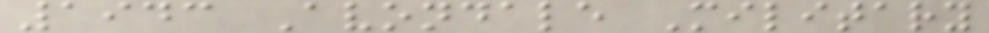1943 Avondale Military
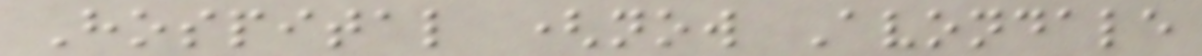Hospital (now Avondale
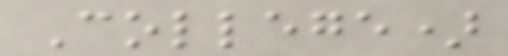College)
